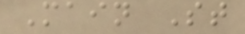Main St
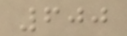600
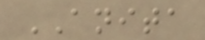ANITA
